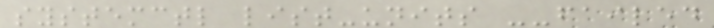systemctl list-units --failed
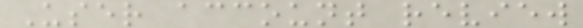User account review
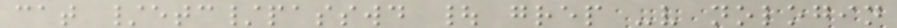cat /etc/passwd | grep -v nologin
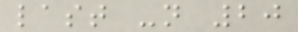last -n 20
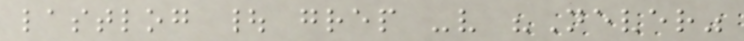lastlog | grep -v "Never"
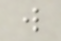w
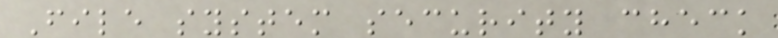File system security check
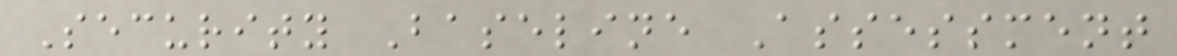Security Baseline Assessment
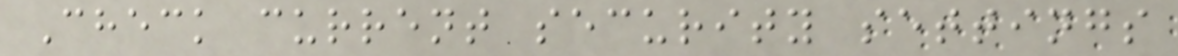Check current security settings
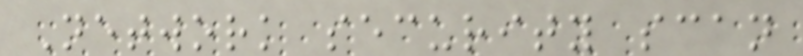Network security scan
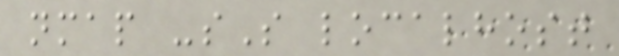nmap -sS localhost
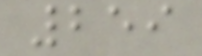259
